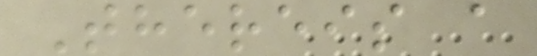Thereis a
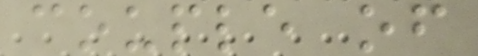couple of
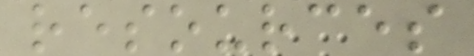resources
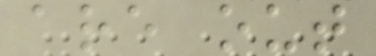are out
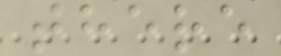there
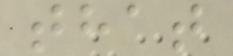that
